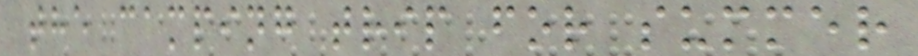the camping trip for summer
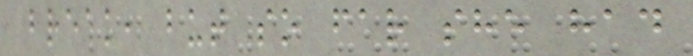break, but so far she had
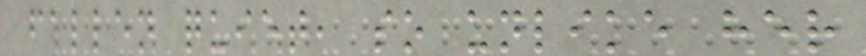fallen quiet, so unlike her
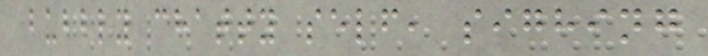bubbly chatty self, sighing
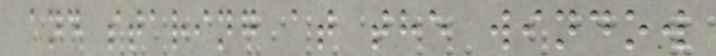and staring at the window
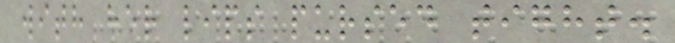with her lips pursed tight.
